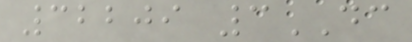32209 3DC
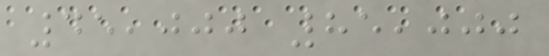45,000 85,000
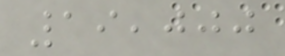19,000
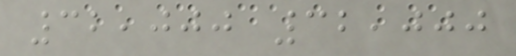32,000 32,000
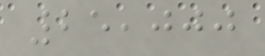25,000
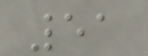51
